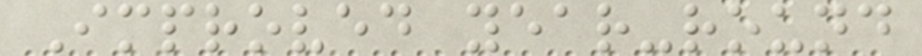Improved year-round
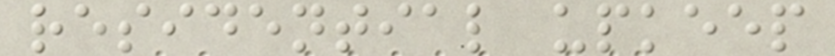residential upkeep
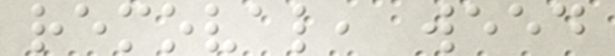removal, weed
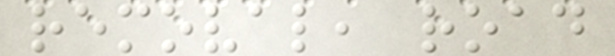removal, road
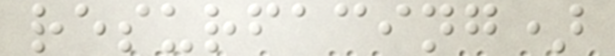resurfacing)
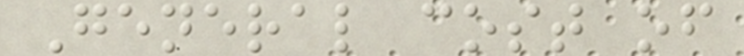General cost of
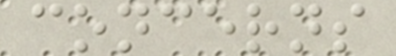concerns
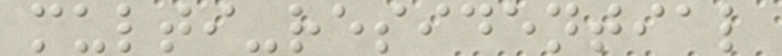multi-residential
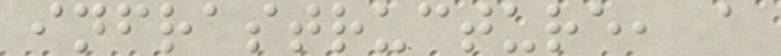infrastructure, a
